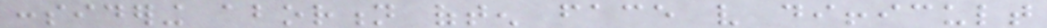considering abortion often face very difficult
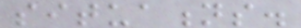situations.
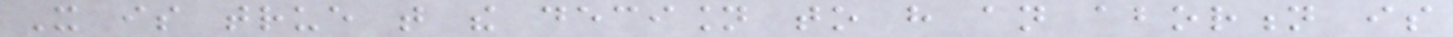It is true that the decision to have an abortion is
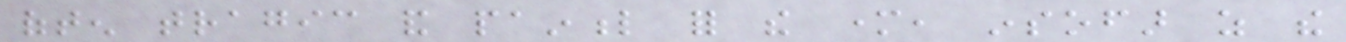often tragic and painful for the mother, insofar as the
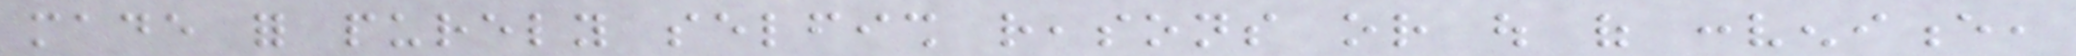made for purely selfish reasons or out of convenience,
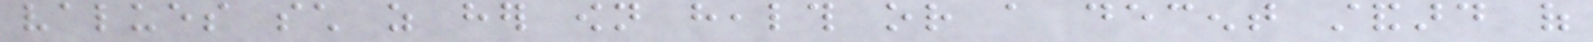values such as her own health or a decent standard of
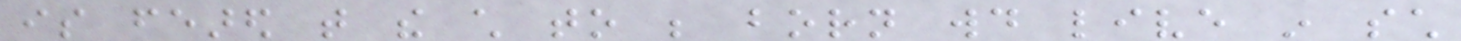is feared that the child to be born would live in such
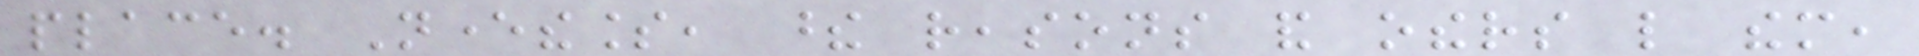place. Nevertheless, these reasons and others like them,
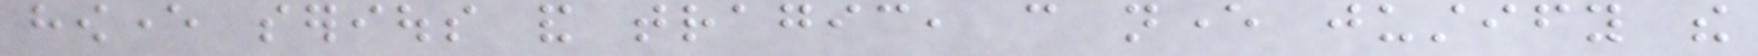however serious and tragic, can never justify the
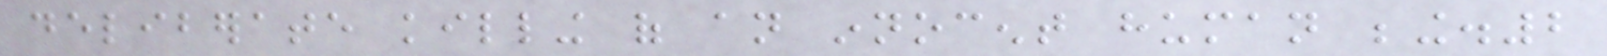deliberate killing of an innocent human being.2
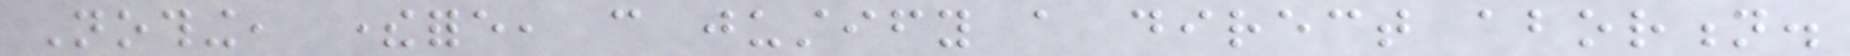Nothing, therefore, can justify a direct abortion.
